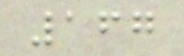167
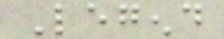Legend
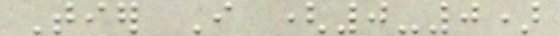Tier I (0-0)
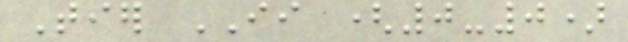Tier II (0-0)
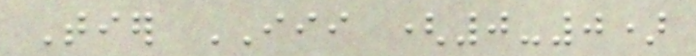Tier III (0-0)
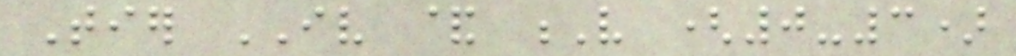Tier IV & V (0-3)
